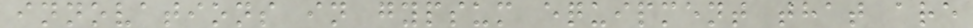innovations in gypsum equipment that are
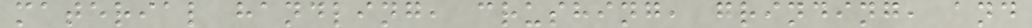material handling, crushing, grinding, and
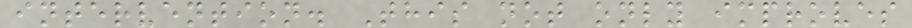intervention. This not only improves
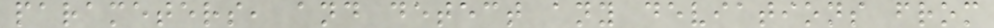parameters, and detect any deviations from
